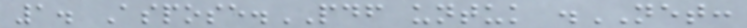1. Aspose.PDF untuk .NET:
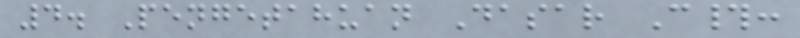4. Pengetahuan Dasar C#:
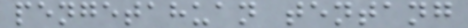pengetahuan tentang
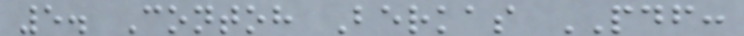5. Contoh Berkas PDF:
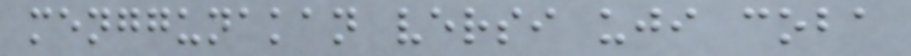menggunakan versi uji coba
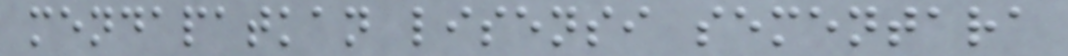mendapatkan lisensi sementara
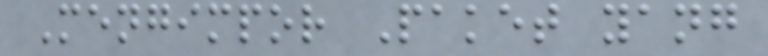Mengimpor Paket yang
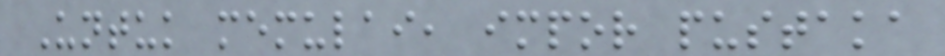Untuk memulai, impor pustaka
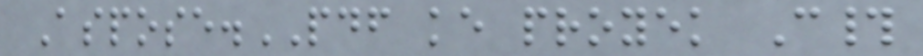Aspose.PDF ke proyek C#
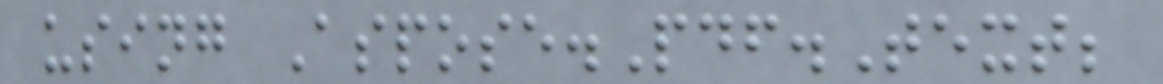using Aspose.Pdf.Text;
